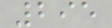295
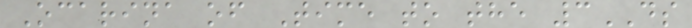Ocarina of Time to the 3DS
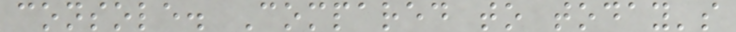console. Compared to today's
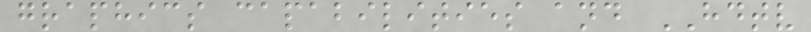graphics capabilities and HDTV
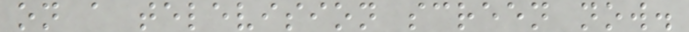on a television screen now.
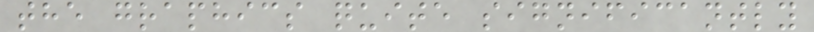the graphics quite significantly
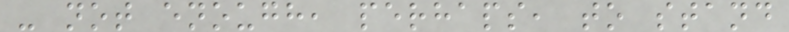- not enough, perhaps, to stand
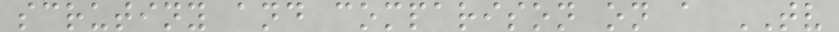scrutiny and comparison on a TV
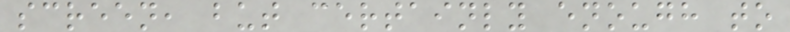screen, but certainly enough to
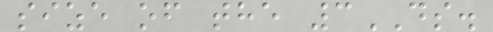size of the 3DS.
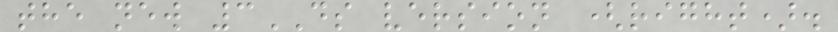the new 3DS version (right).
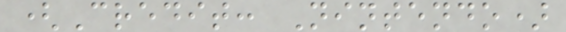(Credit: Nintendo)
